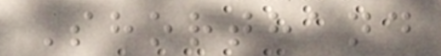Shorthand
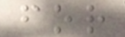for
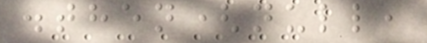.then(null,
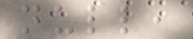null,
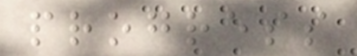progress
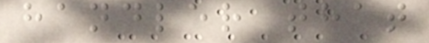handler that
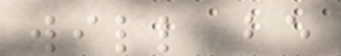will be
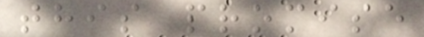this promise
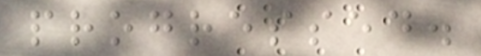progressed.
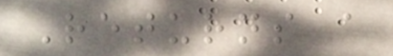Returns a
